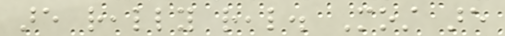are really real. Most are
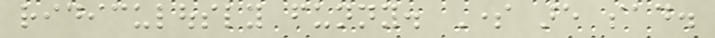ridiculously funny. Some are sad.
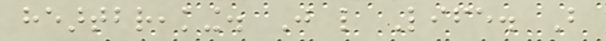heartbreaking. Just like Life. But
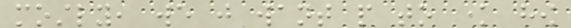mostly, we just want people to know how
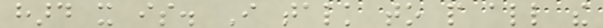hard it is. I talk to people all the
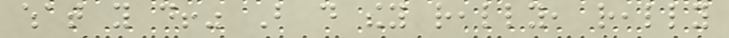what you do!" But do they really, really
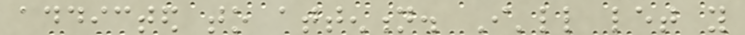addicted to attention. I'll let you
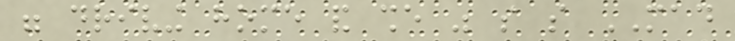were driving home and she was so so MAD
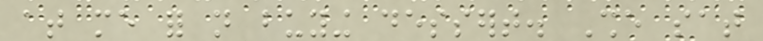at me for not buying dessert. She sat
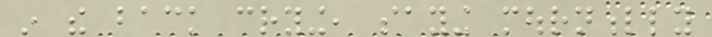in the back crying, saying mournfully
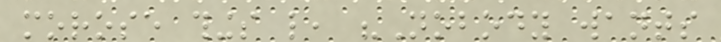morose things like, "Nobody wants
